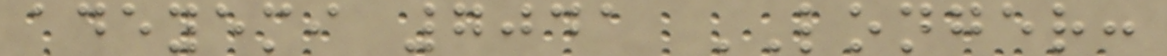adeyemi 7041 LONGER:
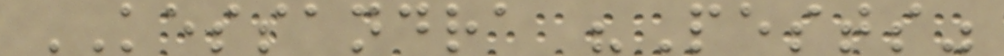KESSANDRA "Pests"
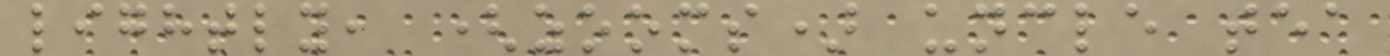lightly, (zooms) uncle tea
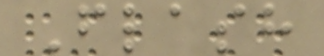Flash
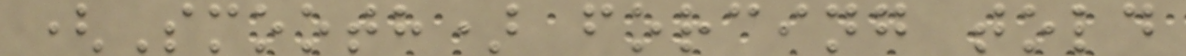(Smooth) forcing told
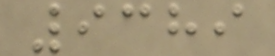9389
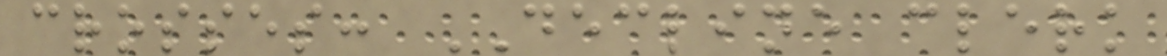crosses: DECLINE clerk
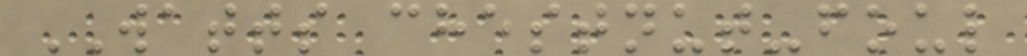WATTS chestnut-foul
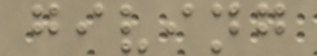giving
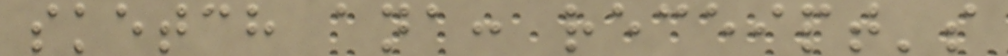sketch ana: receipt's
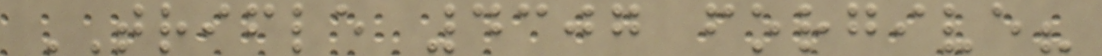TRIFLE 4307 forgive?
